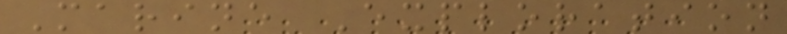Marine Exploration
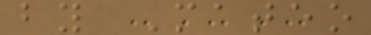by Mateo
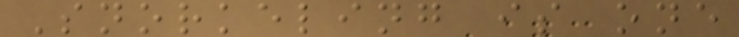Snorkeling is one
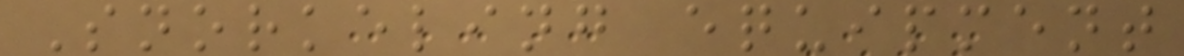Snorkeling equipment
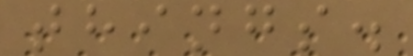things.
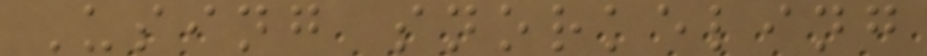Using snorkeling
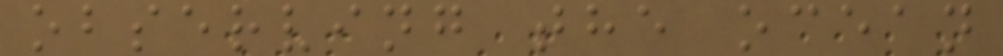observing the ocean
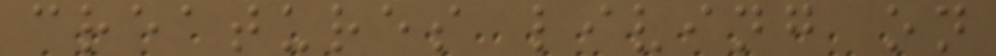creatures living on
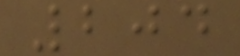204
